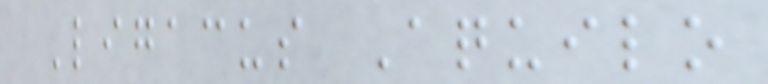Ligacus Aquilo
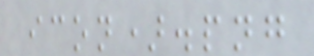icon).png
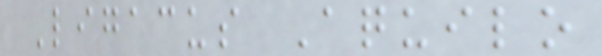Ligacus Aquilo
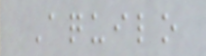Aquilo
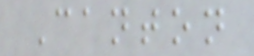Canton
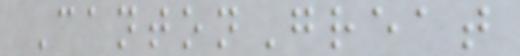CantonGreat
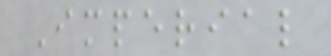Imperial
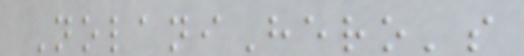NolaniHero's
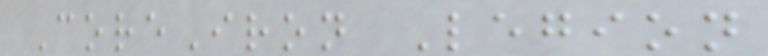CoreIron Legion
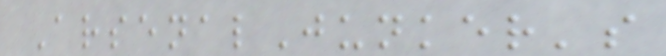ArsenalJunker's
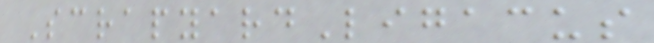ScrapyardLigacus
